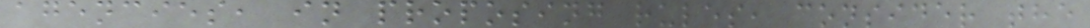agencies, in proposing rules, consider the
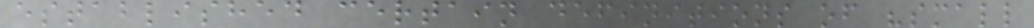established certain definitions of "small
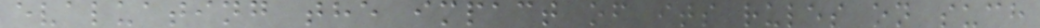evaluating the impact of its rules on such
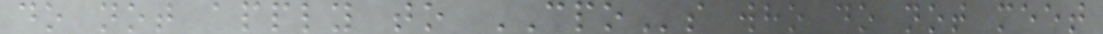do not apply to CPOs who do not meet
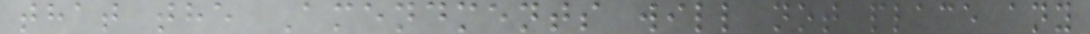that the Amendments will not place any
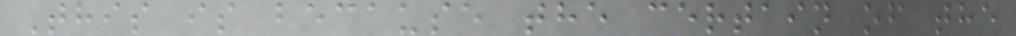This is because the certain of the
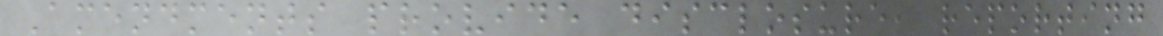Amendments provide disclosure, reporting
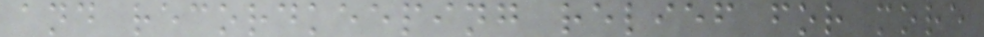and recordkeeping relief for more
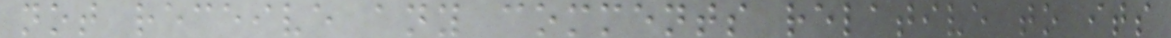not receive any comments relative to its
